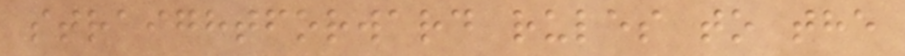straightforward rules to the
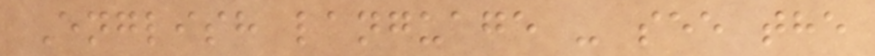English language - see the
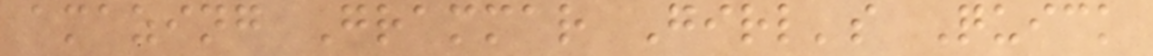amazing Grammar Girl's Quick
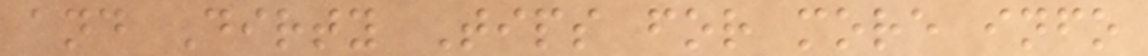and Dirty Tips for more info
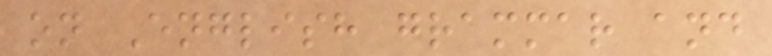on English grammar and
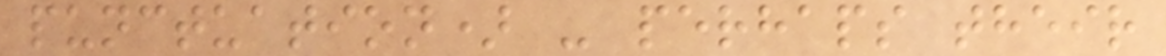punctuation) - perhaps their
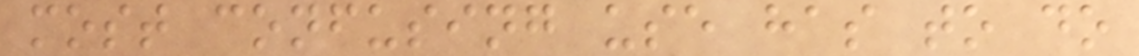most confusing use has to do
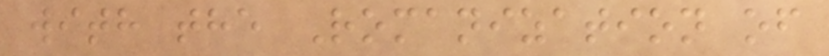with the Romanization of
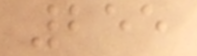255
